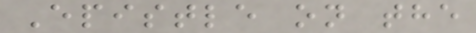Epistle on the
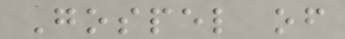Gospel of
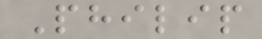Philip
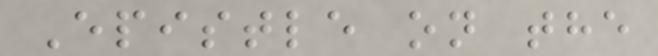Epistle on the
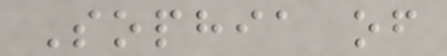Sophia of
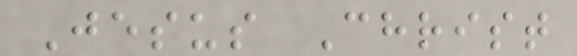Jesus Christ
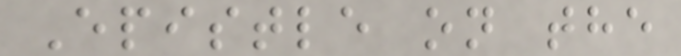Epistle on the
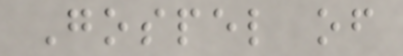Gospel of
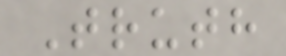Truth
